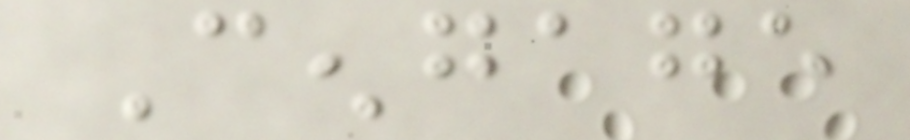Cengage
